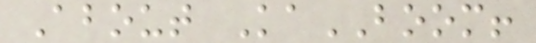About KaBOOM!
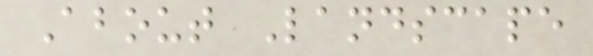About Landscape
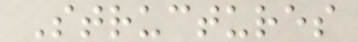Structures
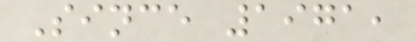Since 1971,
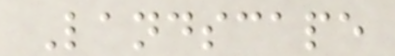Landscape
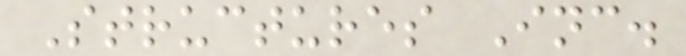Structures Inc.
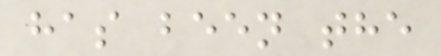has been the
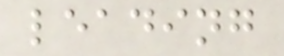leading
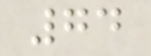74
